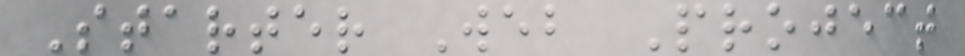Starter Web Project
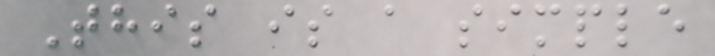This is a simple
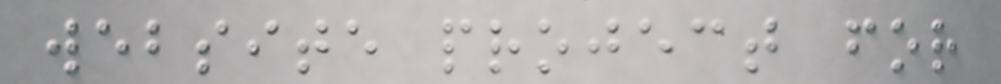website project for
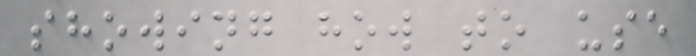showing how to use
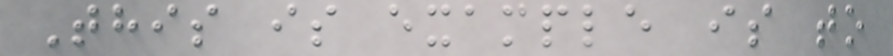This is example is to
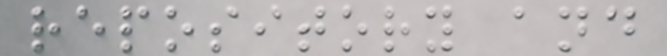repository and
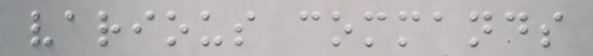various commands
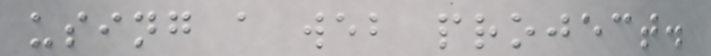using a web project.
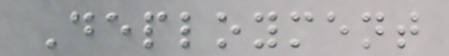Deployment
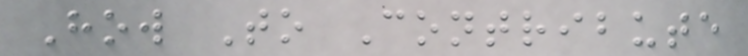How To Contribute
